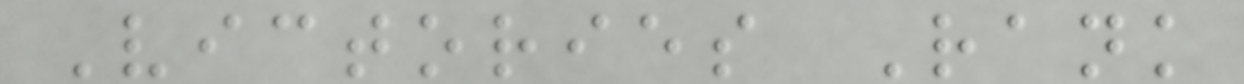Victories Rank
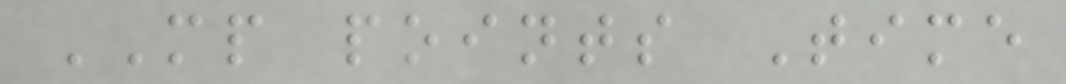MP points Time
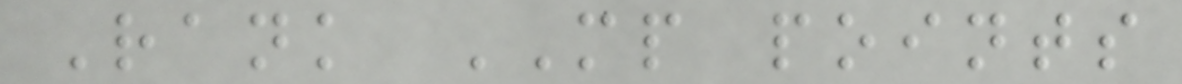Rank MP points
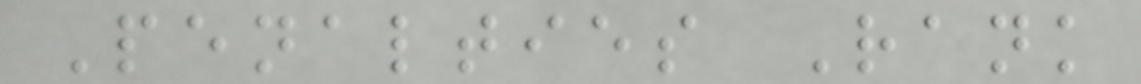Penalties Rank
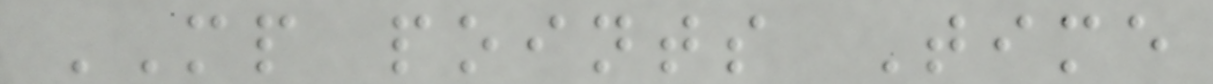MP points Time
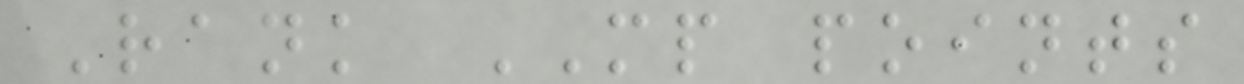Rank MP points
